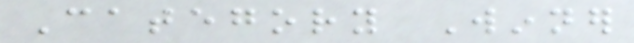Category Winner
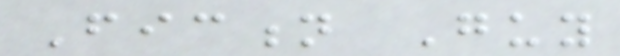Fiction Guy
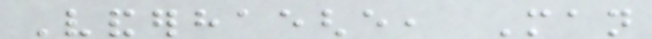Vanderhaeghe, Man
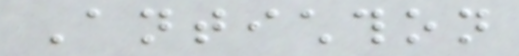Antichthon
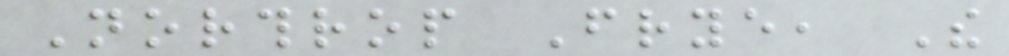Northrop Frye, The
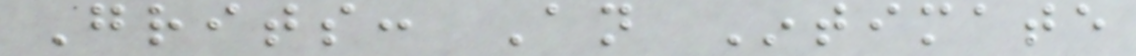Grits: An Intimate
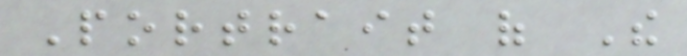Portrait of The
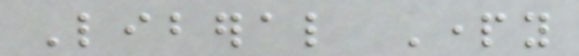Liberal Party
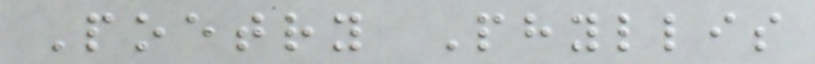Poetry Phyllis
